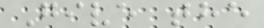Give the
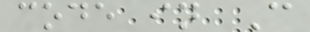code in C
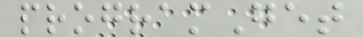programGet
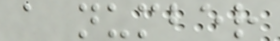a number
